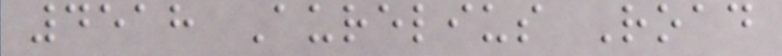4518 Aurelius Road
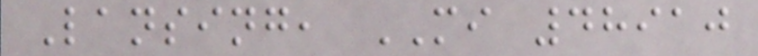Lansing, MI 48910
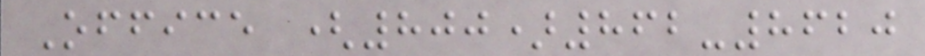Office (800)862-8620
